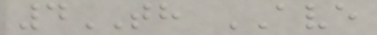4TH AVE
